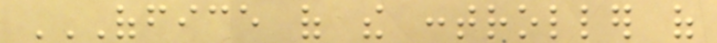OFFICE OF THE CONTROLLER OF
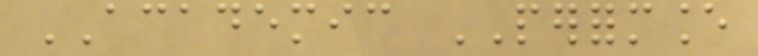ACADEMIC PERFORMANCE
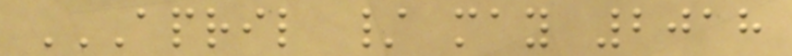APRIL / MAY 2018
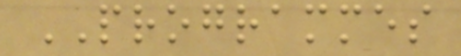PROGRAMMES
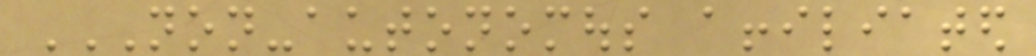NON-AUTONOMOUS AFFILIATED
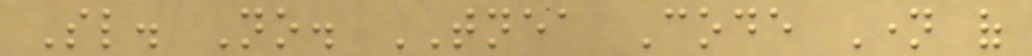Sl. No. TNEA Code Name of
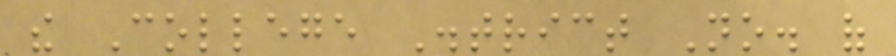the College District No. of
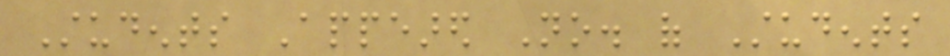Students Appeared No. of Students
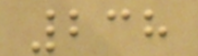238
